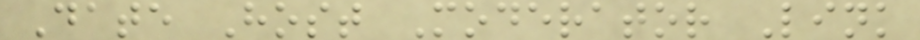Date Host Moderator Link
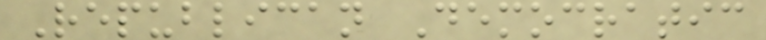Republican Democratic
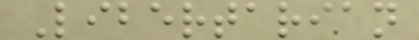Libertarian
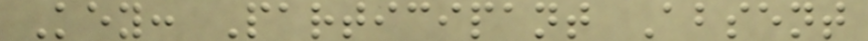Key: Participant Absent
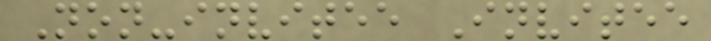Non-invitee Invitee
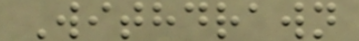Withdrawn
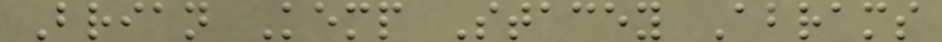Brian Kemp Stacey Abrams
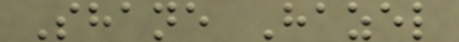Shane Hazel
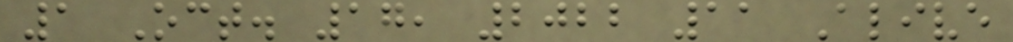1 Oct. 17, 2022 11 Alive
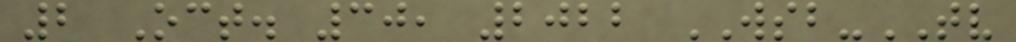2 Oct. 30, 2022 WSB-TV
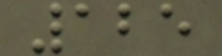125
